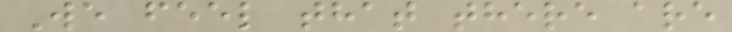We feel that there are
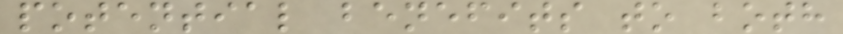potential benefits to both
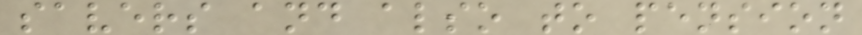savers and also to pension
